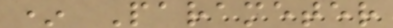* Parameter
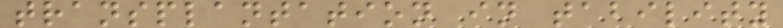transplantation in tability
